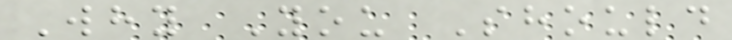Why You Should
